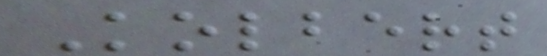Kolbert
